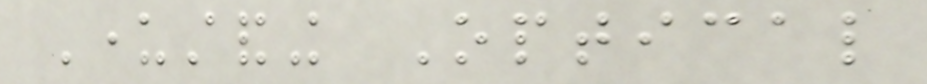Understanding Optical
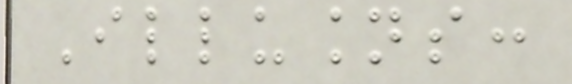Illusions:
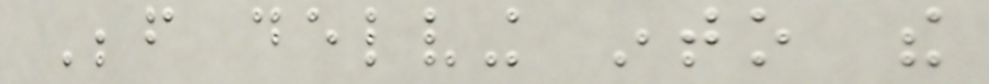Before delving into the
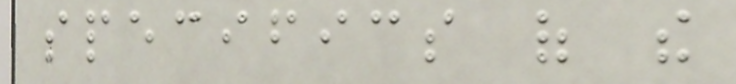specifics of the
